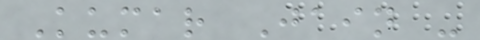Kumar Jain -
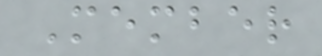Member
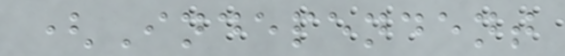(Independent
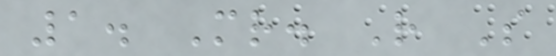1. Mr. R S
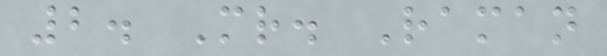2. Mr. Raman
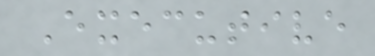Executive
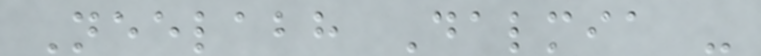Neelabh Dalmia -
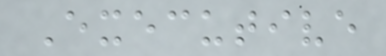Executive
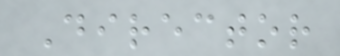Director
